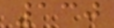130
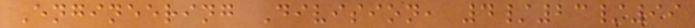Engineering Division, 4/23/99
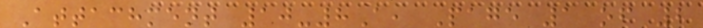Attachment 10-8A, Page 1 of 2
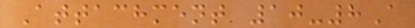Attachment 10-8A
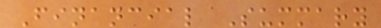Financial Summary
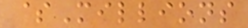$Millions
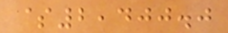$2,400.0
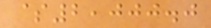$2,000.0
